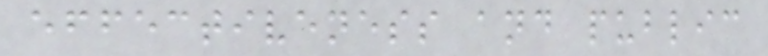effectiveness and public
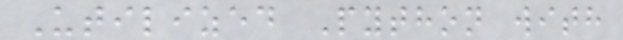Utilized Python with
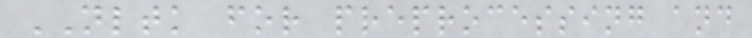NLTK for preprocessing and
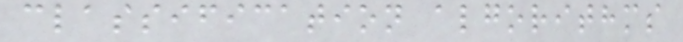classification algorithms
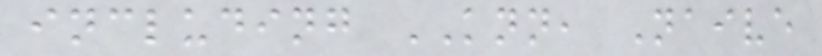including KNN, Naive
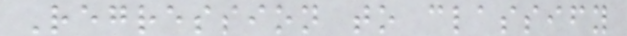Regression to classify
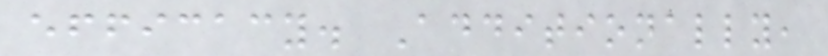efficacy. Additionally,
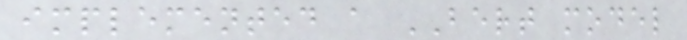implemented a BERT model
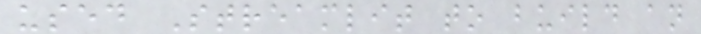used Streamlit to build an
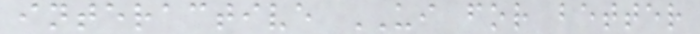interactive UI for better
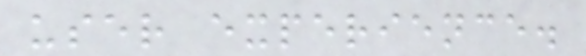user experience.
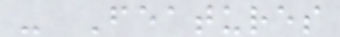- Features
